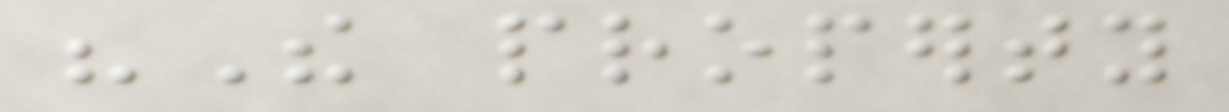"The property
